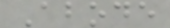Abode
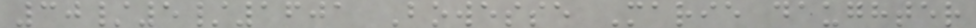30/5/1601 Bowesse Marie daughter
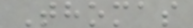Thomas
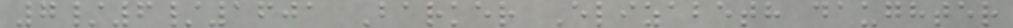7/6/1601 Barker Elizabeth daughter
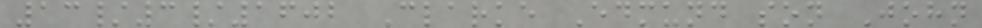13/3/1602 Clarke Edmund son John
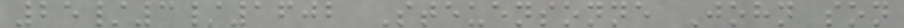25/3/1602 Steuensonne John son
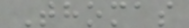Thomas
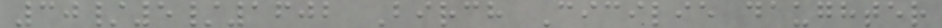30/5/1602 Birch Cicilie daughter
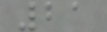21
